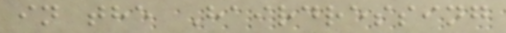in the Hairdressing
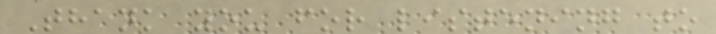Thank you for listening to
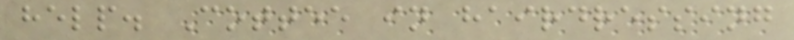help. Cottee in hairdressing
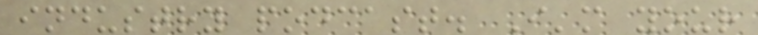industry podcast. I'm your
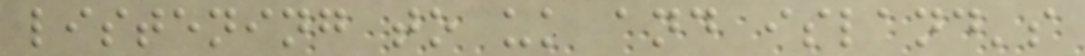listening to uk and island's
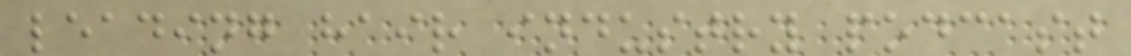leading hair industry podcast
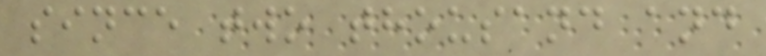since two thousand and
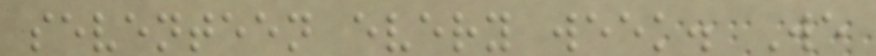seventeen every week. We
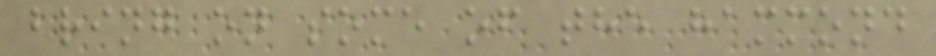bring on some of the hammond
